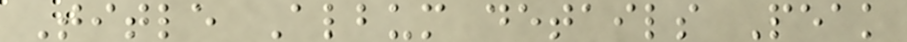Title Album details Peak
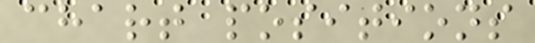chart positions
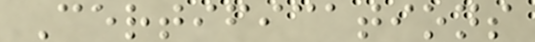Certifications
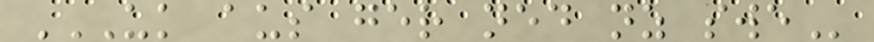UK AUS GER NED NZ SWE
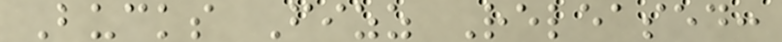Bucks Fizz Released:
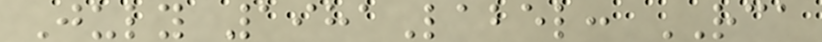July 1981Label: RCA
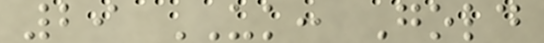29 UK: Gold
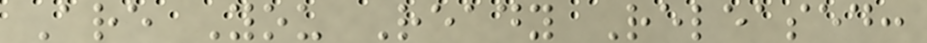Are You Ready Released:
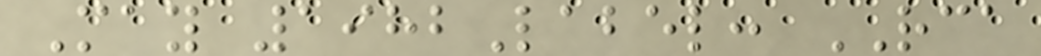May 1982Label: RCA
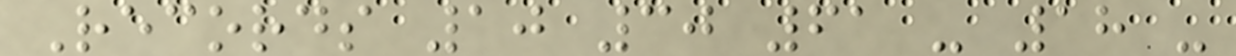Records 10 30 61 - 18 -
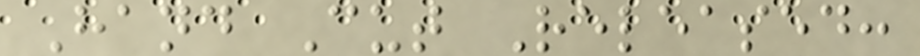Hand Cut Released:
